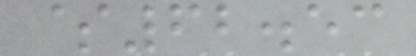$62.53
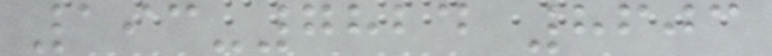193-7824 8603
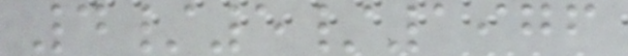4/5/1976
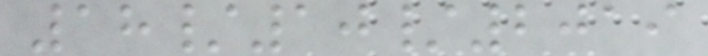18/10/2019
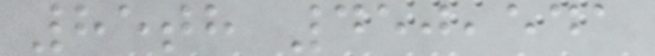85th 450,541
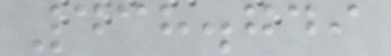438.749
